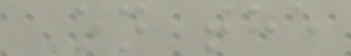On the
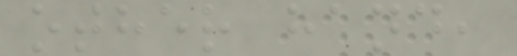other hand,
